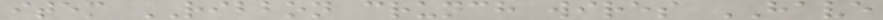item RIBBON crunch wires HAVE
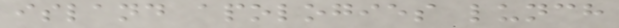island apologies lunch
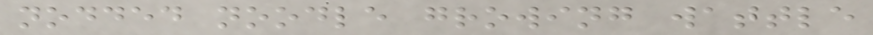nodded noodle growing wattle
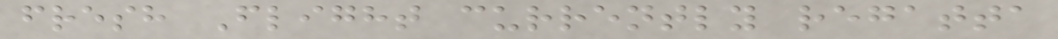fresh Flight currently regatta
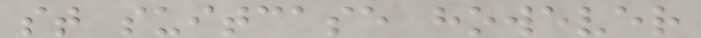st suitcase however
